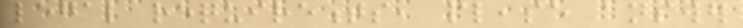legal requirements, please answer
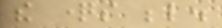the questions below.
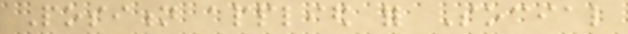Position applied for Social
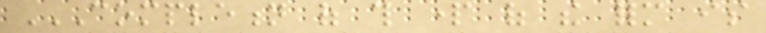COMPLETION OF THIS PART OF THE FORM IS
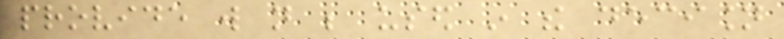provide will not be used in the decision
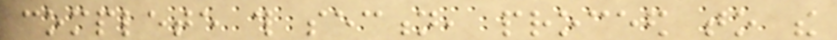complete this section, proceed to the
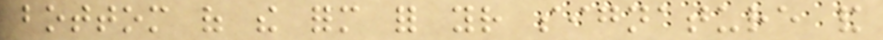bottom of the form for your signature and
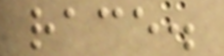race.
